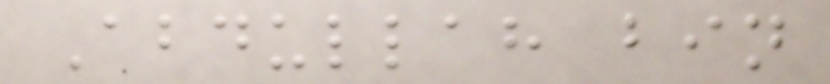Abdullah bin
